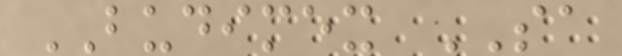BUDIMEX SA
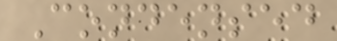Condensed
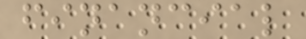financial
